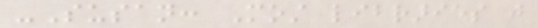-Susan: Most libraries just
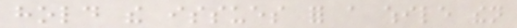hold the issues for a while then
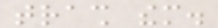trash them.
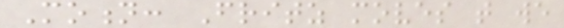Motion: Fritz moves that we
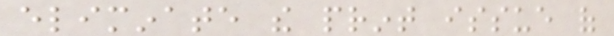eliminate the print issue of
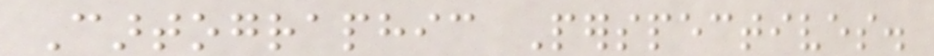Cartographic Perspectives.
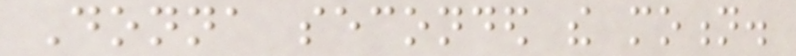Donna seconded the motion.
